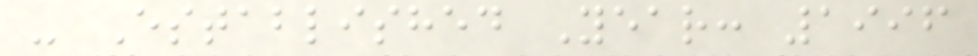- Established Year: 1996
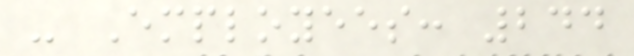- Employees: 244
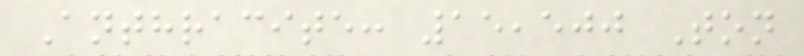Anthracite: 15,500 Ton
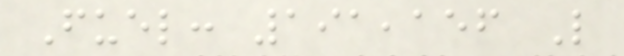Fuel: 191,156 L
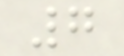7
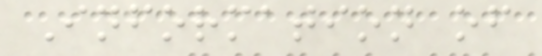Information of
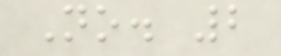No. 2
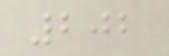202
